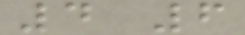4 6
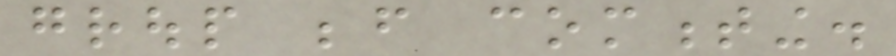group before commenting.
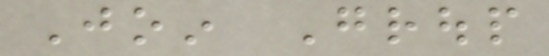Join Group
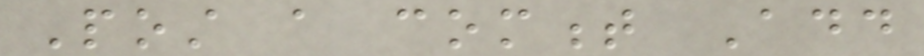Post a comment Add
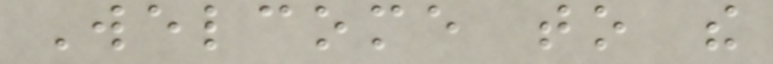Welcome to the
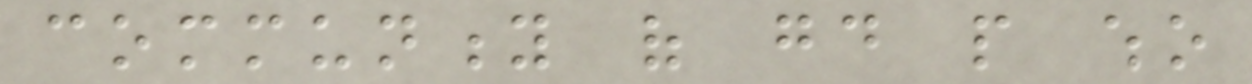community of good people who
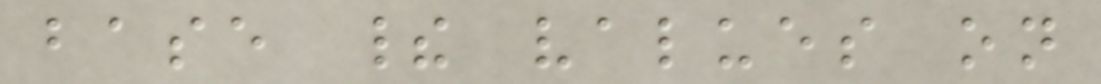base their values on
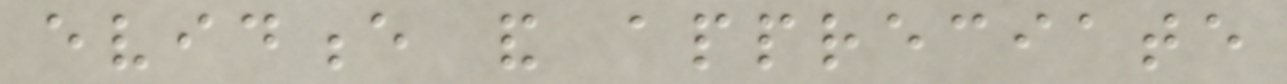evidence and appreciate
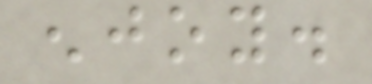enjoy.
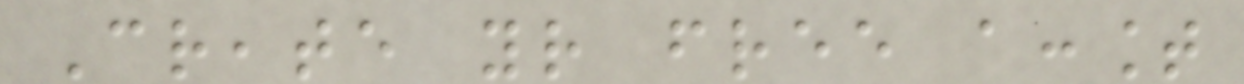Create your free account
